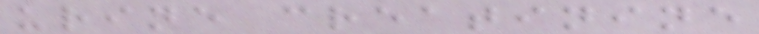urine creatinine
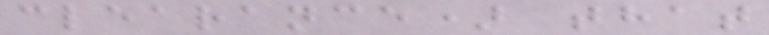clearance) that
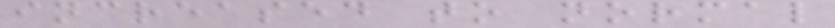increased to normal
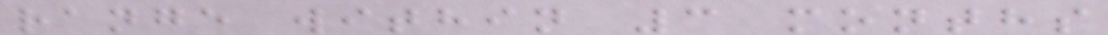range within 3 months
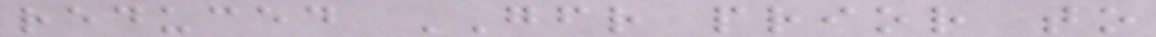reduced GFR prior to
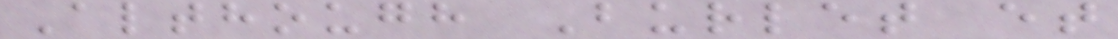Although Burlet et
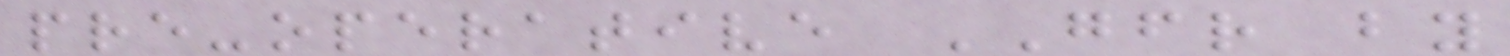pre-operative GFR by
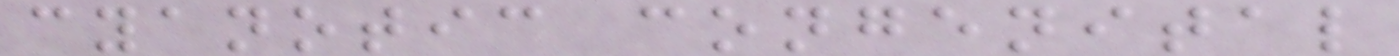cyanotic congenital
